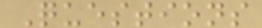Questions
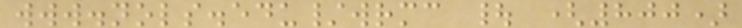www.nols.edu/wrmc | (800)
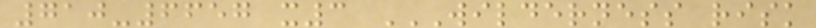710-6657 x3 WILDERNESS RISK
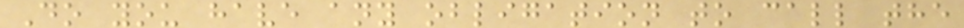Do you have any obligation to call the
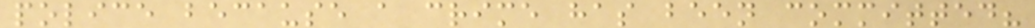police because a crime has been committed?
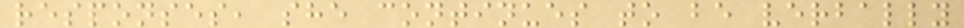responses, she continues to be verbally
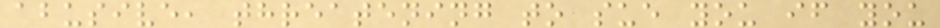abusive, threatening to sue you if you
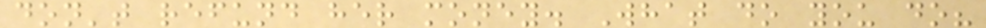don't refund her money. What do you do?
